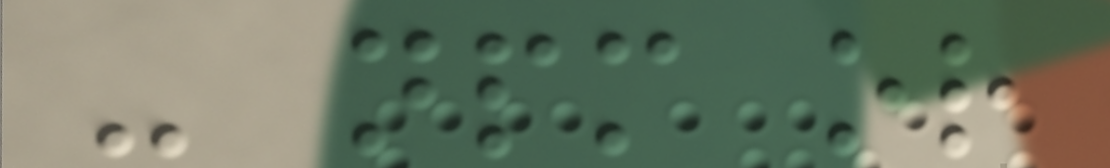- npm or
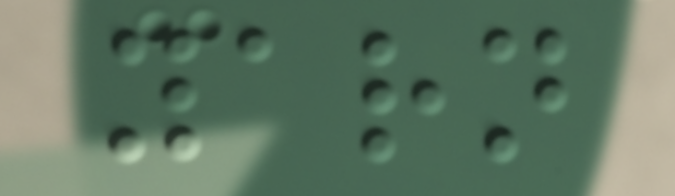yarn
